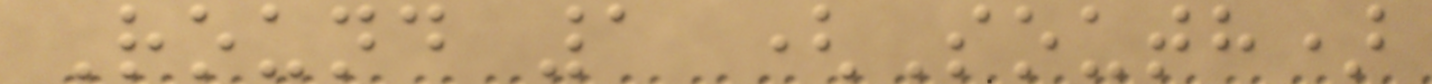Round 1 (South)
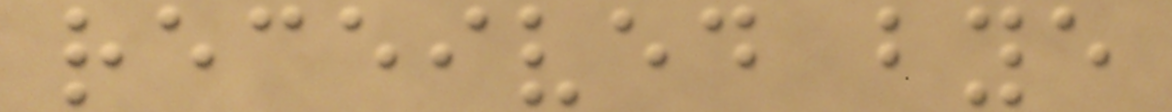received bye
